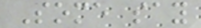Some say
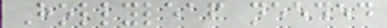Hollyleaf needed
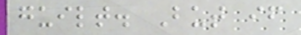guilt. But if
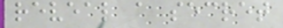reveal a secret
